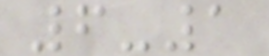6-1
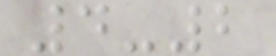4-2
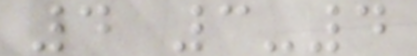4 3-4
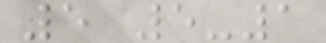5 5-1
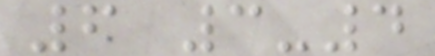6 3-4
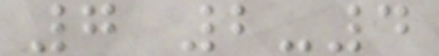7 2-4
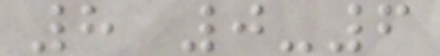8 0-6
